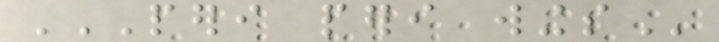PERI PERI WINGS
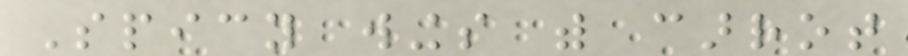Spicy wings with carrot
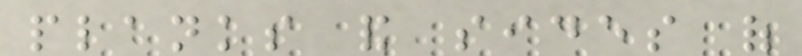planks and sides of
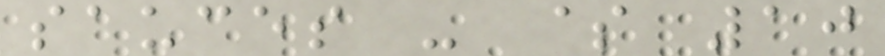sauces - $ 10
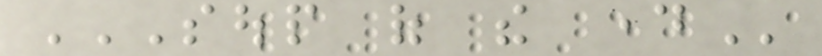SOUP OF THE DAY
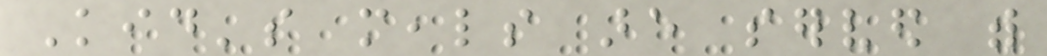Kid's meals are served with
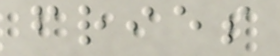fries
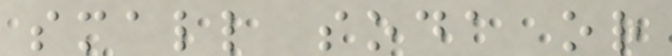small soda or
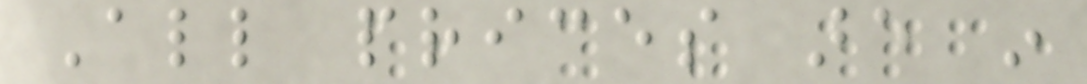All prices are in
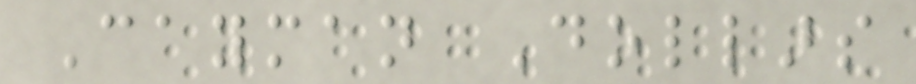Cayman Dollars
